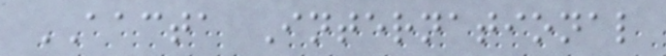AACTA International
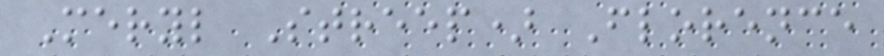Meryl Streep) Florence
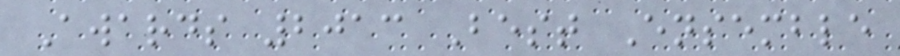Awards 2013 Best Ensemble
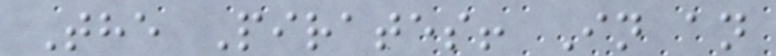The Pirates! In an
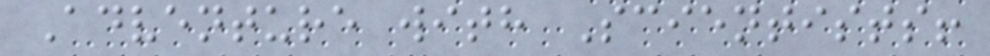Adventure with Scientists!
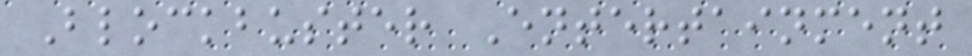Blockbuster Entertainment
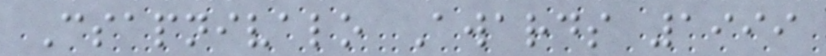Csapnivalo Awards 1999
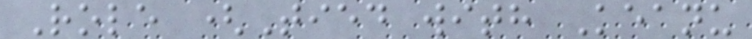Role (Tied with Keanu
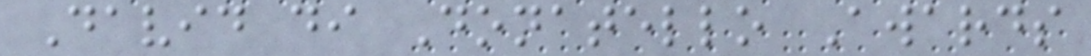David di Donatello Awards
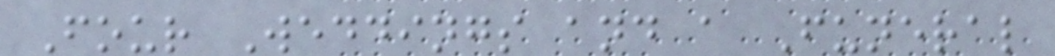Four Weddings and a Funeral
